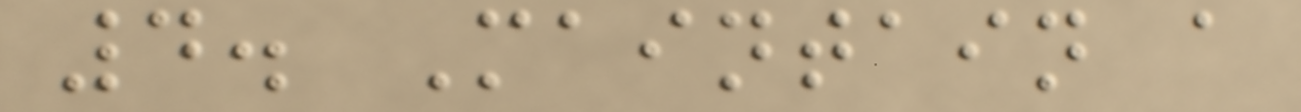4. Maintain a
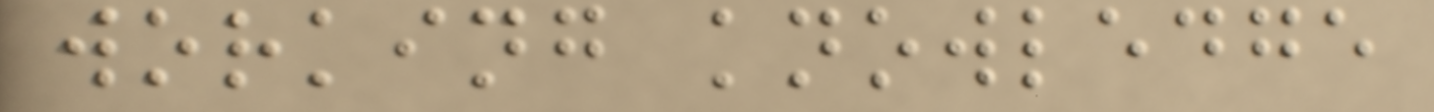working knowledge
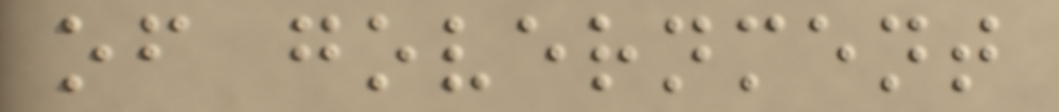of government
